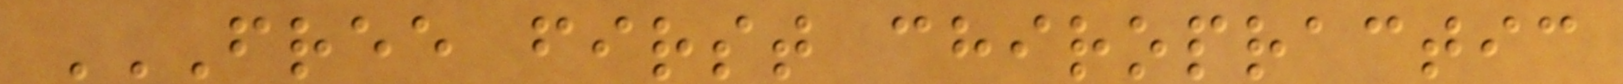FREE FIRST CHIROPRACTIC
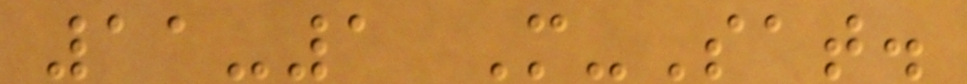11-1 M-Sat.
